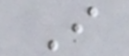I
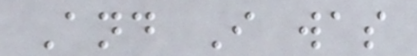And I was
